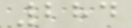284
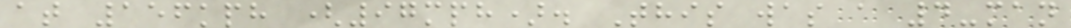at 156kph (97mph). This was a 4-man
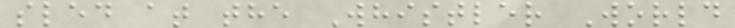sled at the Whistler World
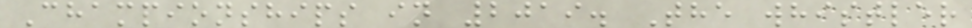Championships in 2019. The whistler
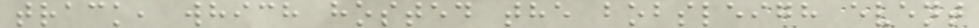track, which hosted the bobsleigh event
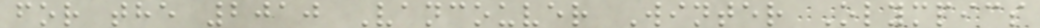for the 2010 Vancouver Winter Olympics
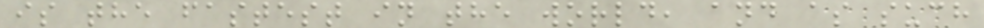is the fastest in the world, and as such
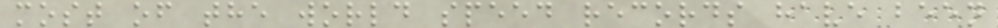most of the world speed records have been
